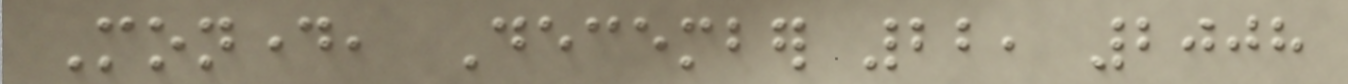Monday, December 22, 2008
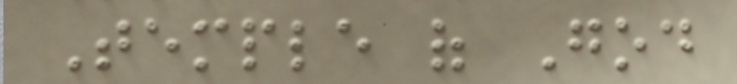Temple of God
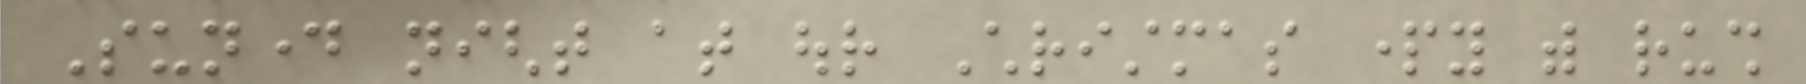Sunday night at our Christmas party with rush
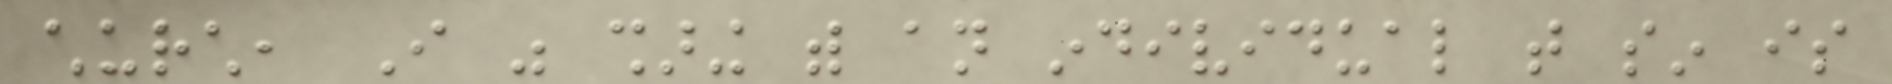church, I was sharing with an individual that sin is
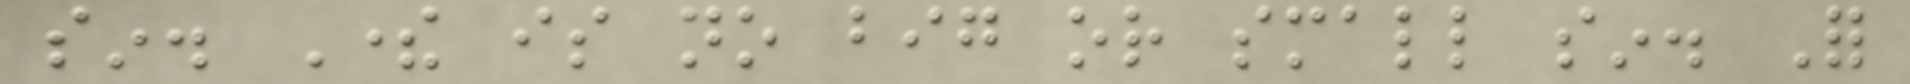sin. There is no big or small sin. For
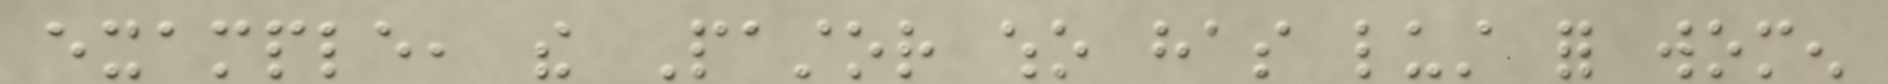example, the Pastor who has lust for women
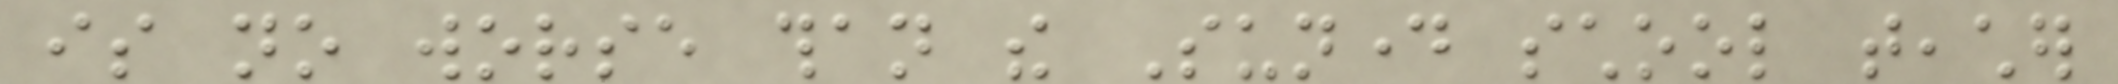is no worse than the Sunday school teacher
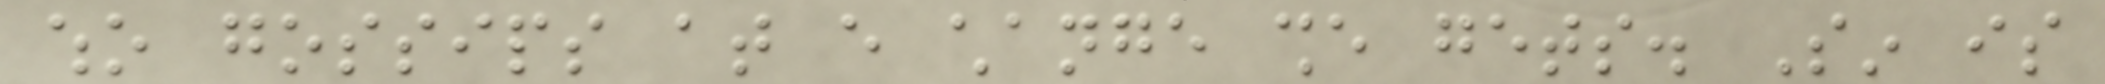who gossips at every change she gets. Sin is
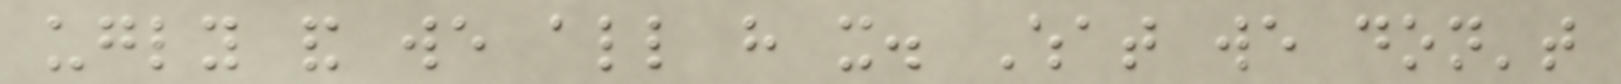ugly and we all have it. What we don't
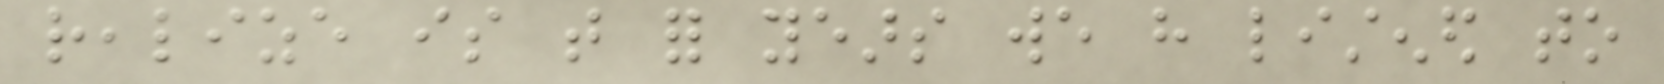realize is that for years we have listened to
